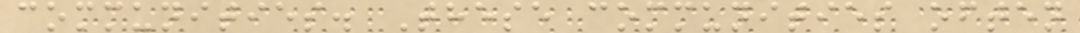communities. These communities often
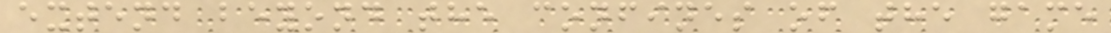extend beyond the confines of the game
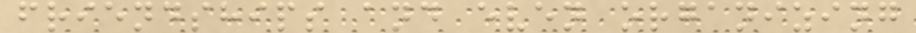friendships and even organizing
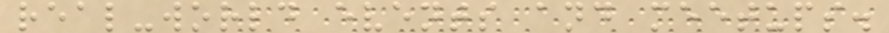real-world events and meetups.
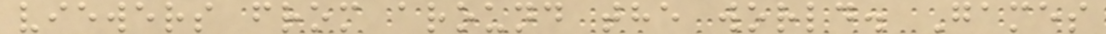viewers from around the world. Games
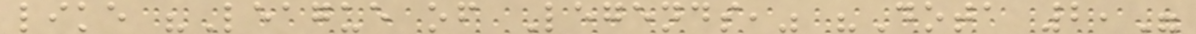like "League of Legends," "Dota 2,"
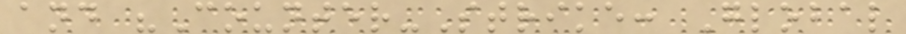and "Counter-Strike: Global
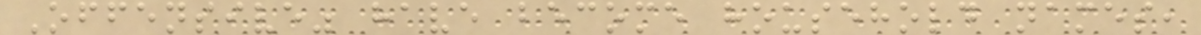Offensive" have become household names,
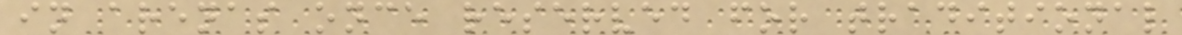in arenas once reserved for traditional
